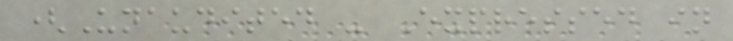(Unaudited - Expressed in
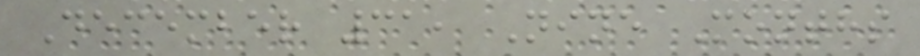December 31, Nine Months
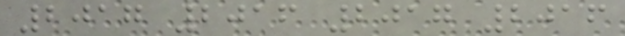2017 2016 2017 2016
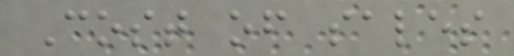Cost of sales
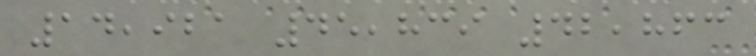14,921 45,839 42,863
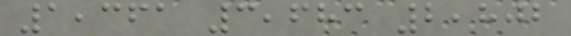1,361 3,683 2,802
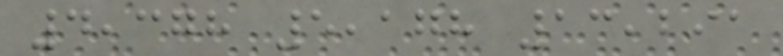4,378 5,178 13,291
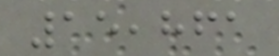15,861
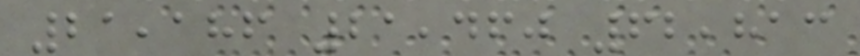21,186 21,460 62,813
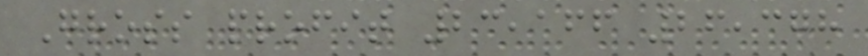Gross profit 23,166 26,378
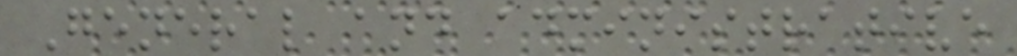General and administrative
